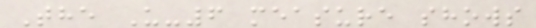The U-6 measure shows
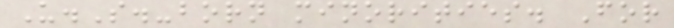U.S.-born minorities. For
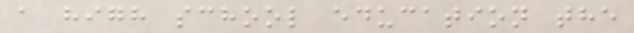a high school education the
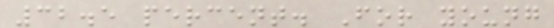32.5 percent. For young
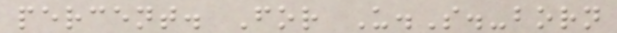percent. For U.S.-born
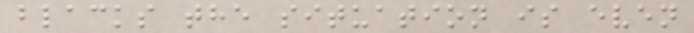blacks the situation is even
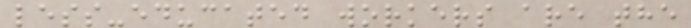less-educated workers are the
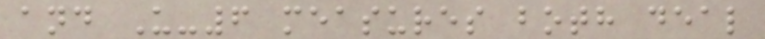and U-6 measures both deal
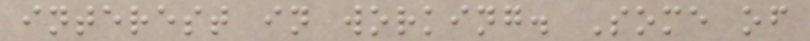interest in working. Some of
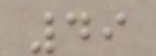49
